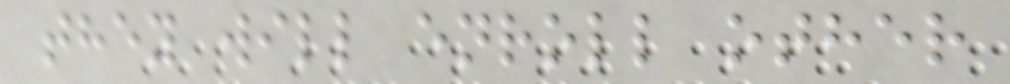they will enroll other
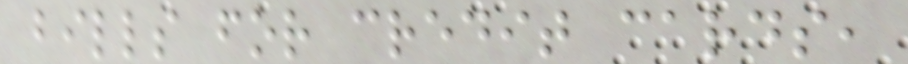bills for credit cards,
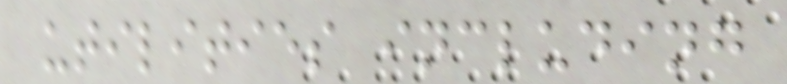utilities including
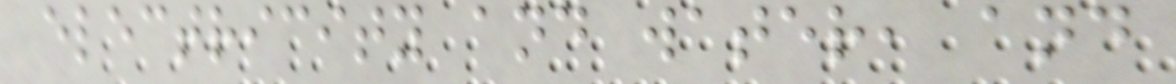electricity and water, and
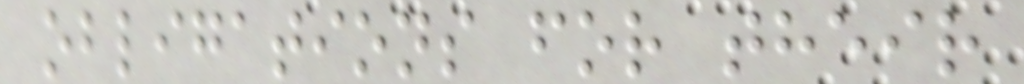obligations for their
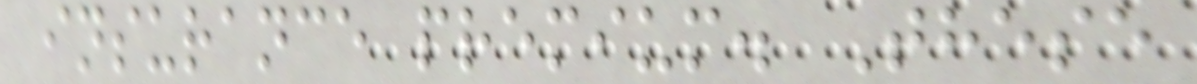insurance premium. These
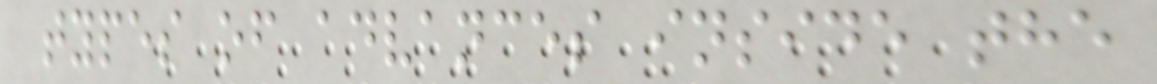types of advances inside the
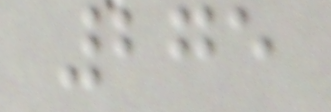275
